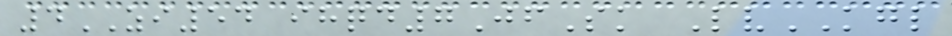4ZI54 ihqd7JfSk LvKGL
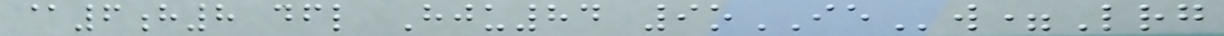@6h8 dfl Hju84 9oIEw=Lrg
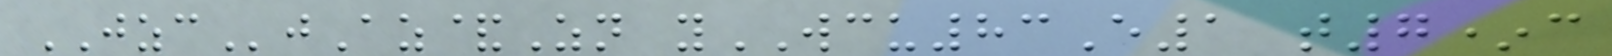JZCjAz&Zn yWCU83E1 t7*c
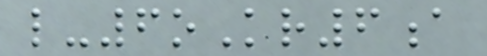l-6oKr6a
